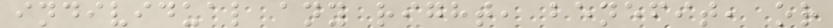individual any right, benefit, or
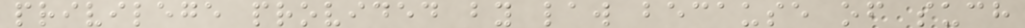privilege provided by law because of such
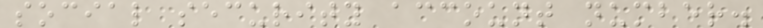social security account number.
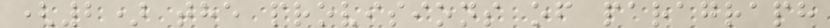(2) the provisions of paragraph
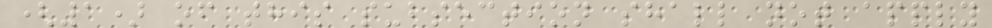(1) of this subsection shall not apply
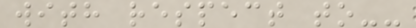with respect to--
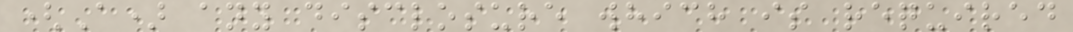(A) any disclosure which is required
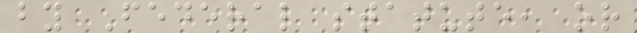by Federal statute, or
